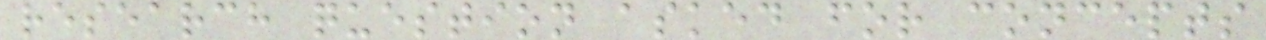research question asked for concepts
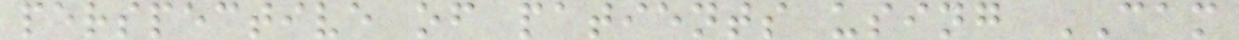perspective of patients using CAM
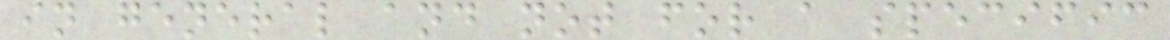in general and not for a specific
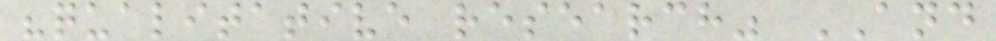"qualitative research" AND
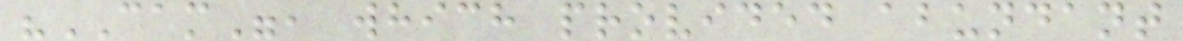"CAM", which provided abundant
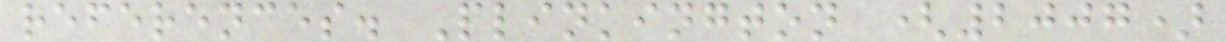references. Plinkington (2007)
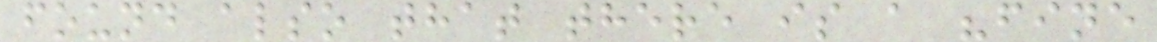found also that there is a "fine
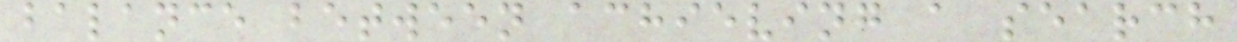balance between achieving a search
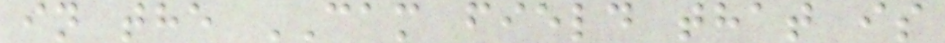in the CAM field that is
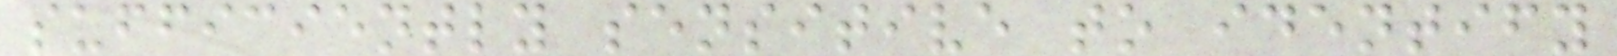sufficiently sensitive to identify
